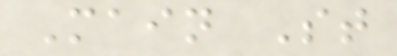Main St
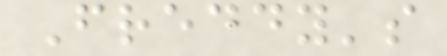Freddy's
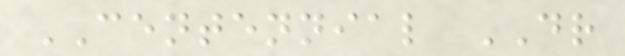CENTENNIAL DR
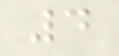4
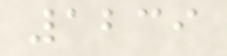1239
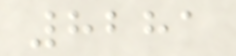8281
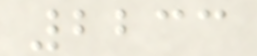2233
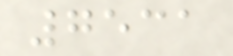7531
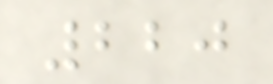220
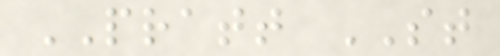PRATT ST
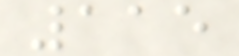115
